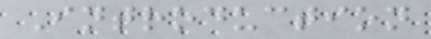Introduction
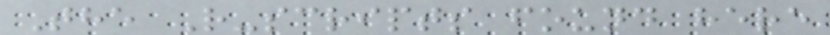The R-scripts found here
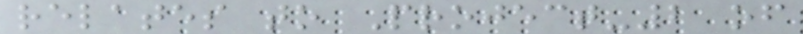relates to Project-2 of
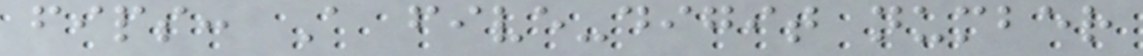fips: A five-digit number
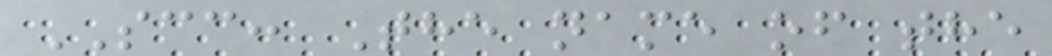SCC: The name of the
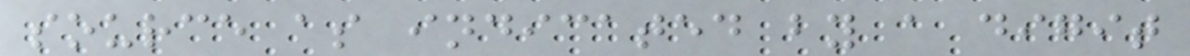source as indicated by a digit
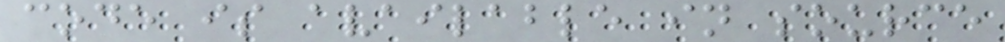code is available in source
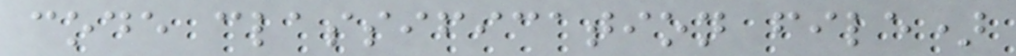code classification file)
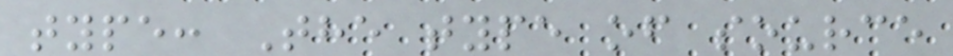type: The type of source
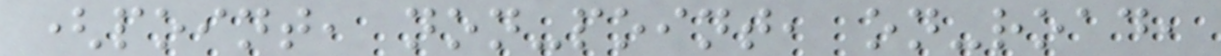(point, non-point, on-road,
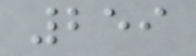259
